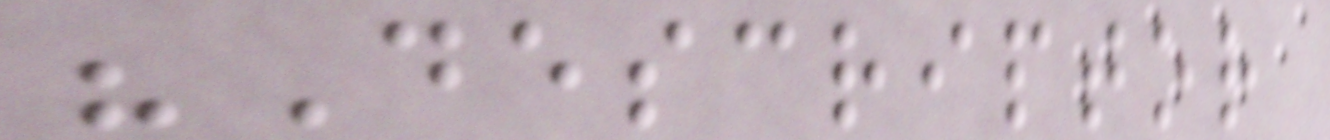"Descriptor
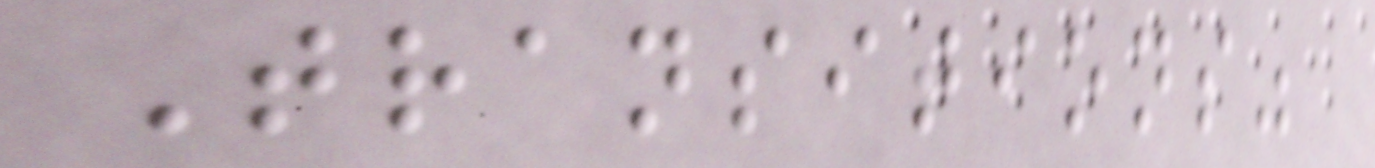Transitions"
